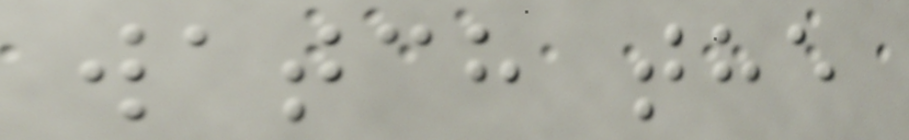watch the
